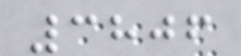3806
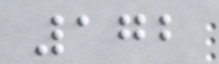172
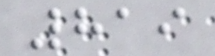819
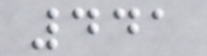441
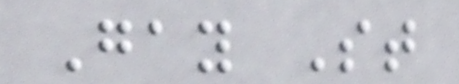Gay St
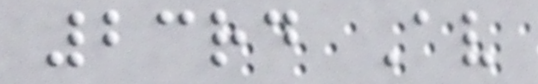23rd Av
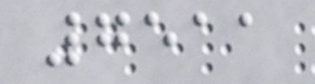7511
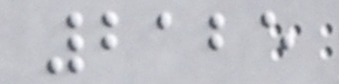2125
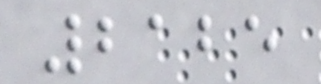2125
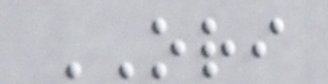ORI
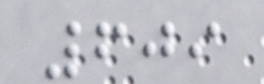609
